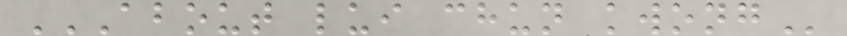ABOUT LUI CHUN KWONG
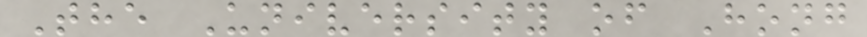The University of Hong
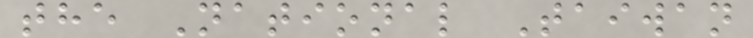the National Taiwan
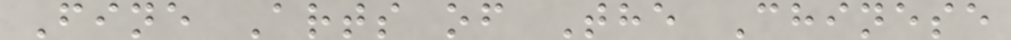Fine Arts of The Chinese
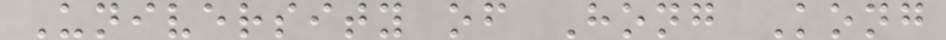University of Hong Kong
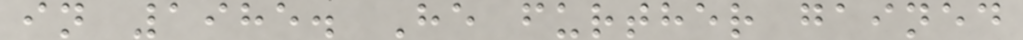in 1985. He further gained
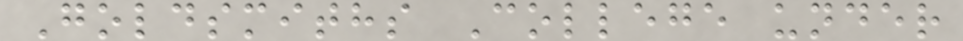Goldsmiths College under
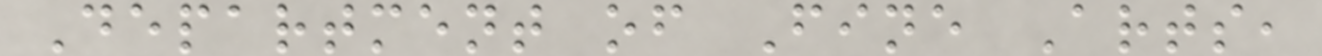Department of Fine Arts,
